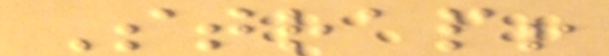Strap!
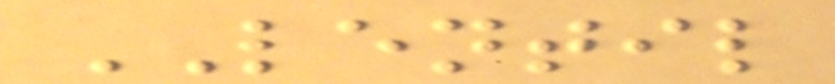LENTIL
